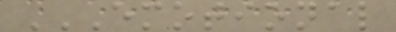EMOTIONAL
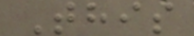This
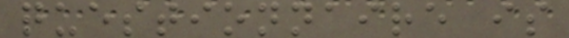questionnaire is
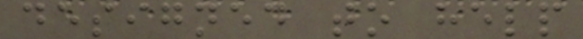designed to help
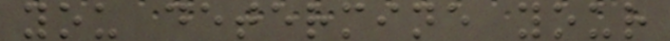you determine your
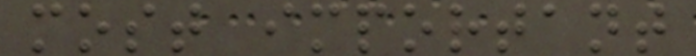most important
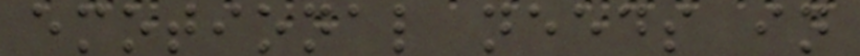emotional needs in
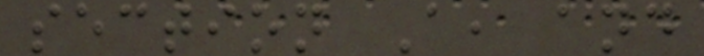section A, and
